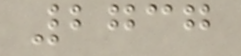2737
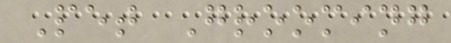Pet Grooming
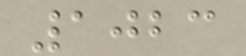1023
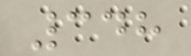348
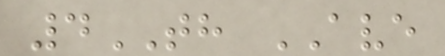4TH AVE
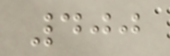400
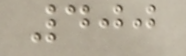400
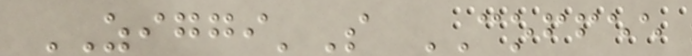ZIGGI'S COFFEE
